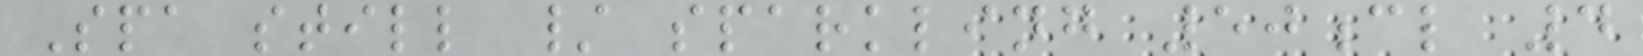Spa still / sparkling 50cl 4
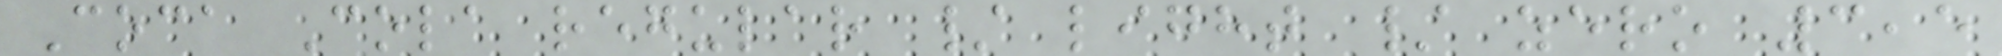Coca Cola regular / light / zero 3,5
